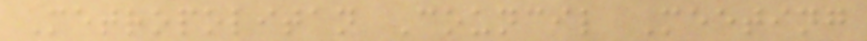Metropolitan Council Meeting
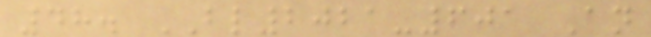48. BL2021-601 An
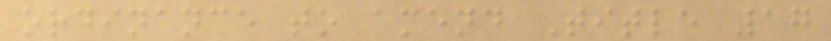ordinance to amend Title 17
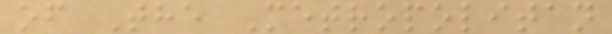of The Metropolitan
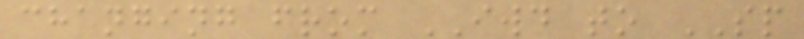changing from IWD to SP
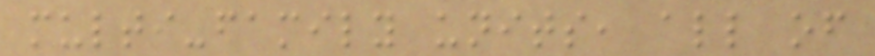multi-family units, all of
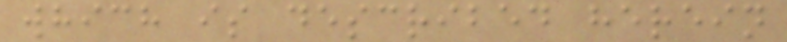which is described herein
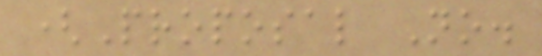(Proposal No.
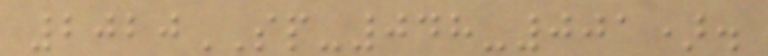2020SP-048-001).
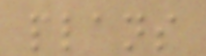plans
